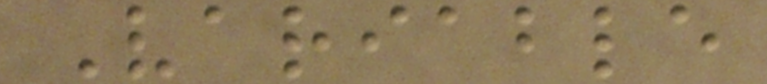Variable
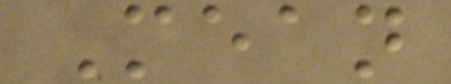Mean
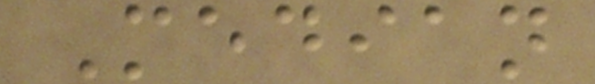Median
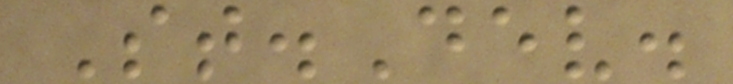St.Dev.
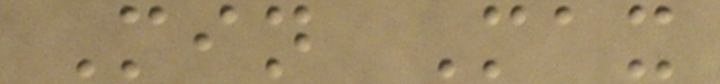Min Max
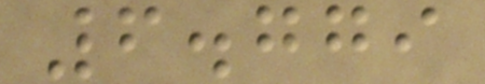6.779
